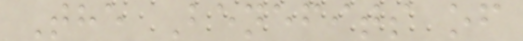The Benefits of
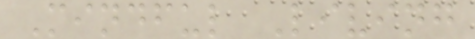Mindful Living
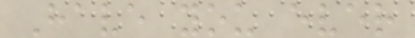Have you ever
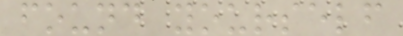found yourself
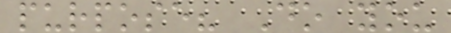purpose? Do you
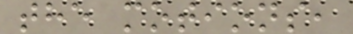the motions,
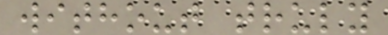without truly
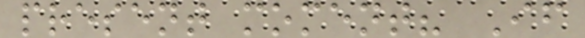present moment? If
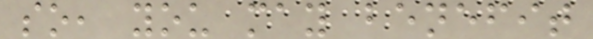so, you may benefit
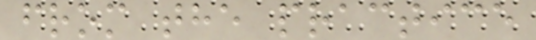from the practice
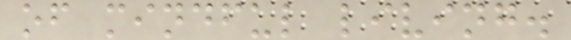of mindful living.
